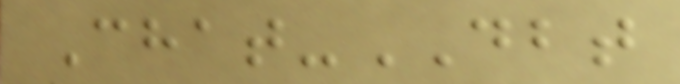Chat-DBT
